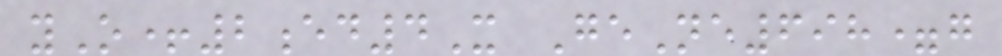yO+2ed4X GeNe698=g
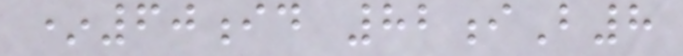*60id 82iB8
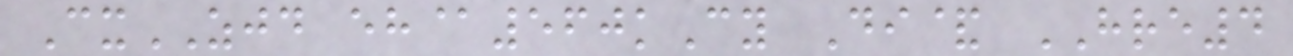CxZJD eh@560kCy Di& HRE4
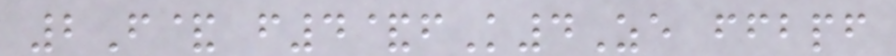2F& f4&fK4Ze ffbpf
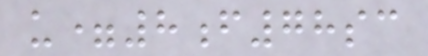u=8f78sc
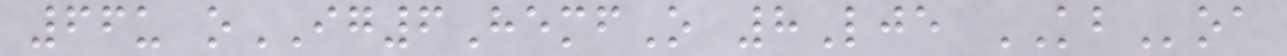66u oIG6HemfO 8Lje KBoa
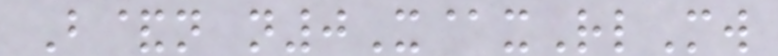B&n n0X@xRlMw
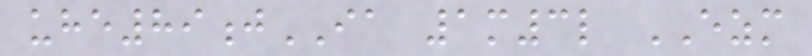uhe89jIA 1m3l EZM
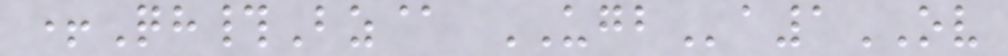+Qh#Bz@ UGBa1OV
